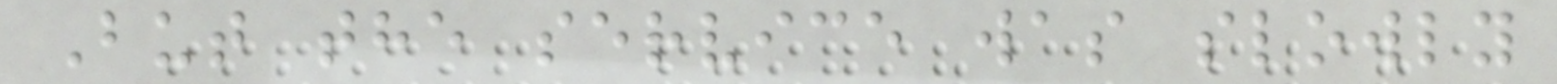But the service was slowly
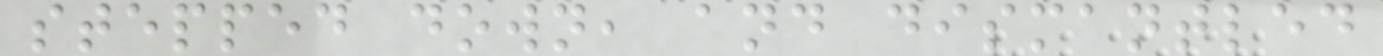stepped down, and dismantled
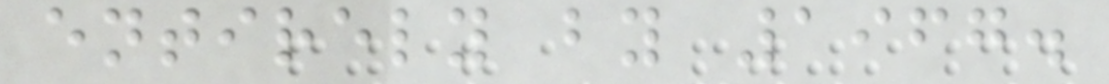entirely by 1967.
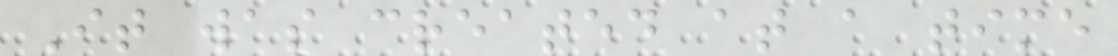It was created at a time
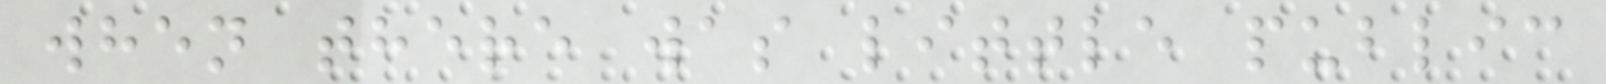when there was little public
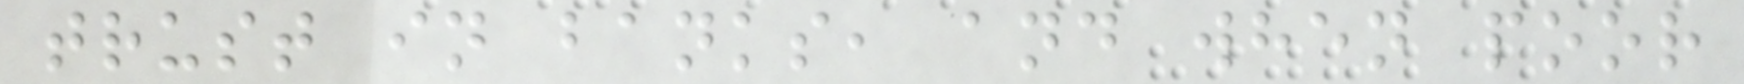trust in banks, and when poor
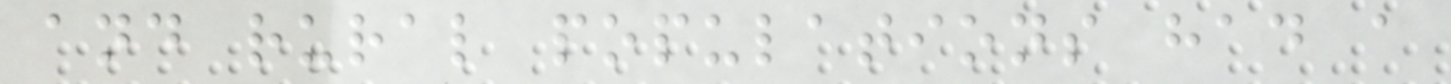and rural populations had a
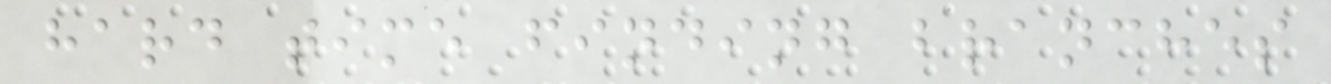hard time finding branches
